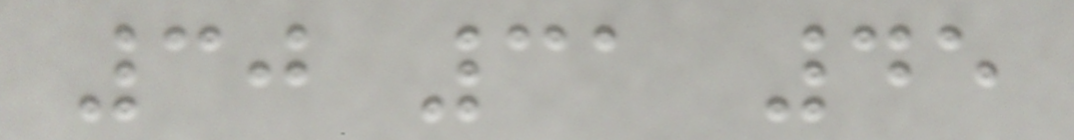30 31 45
